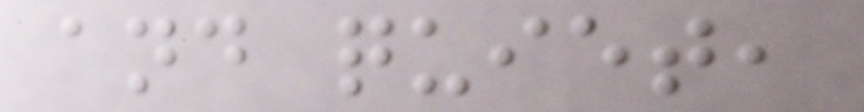and quiet,
